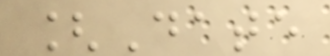[Date
